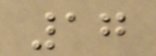17
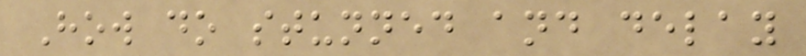How do stunned and delay
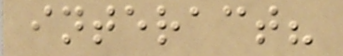interact?
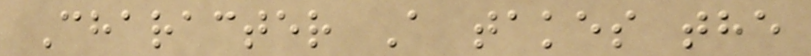Character A takes the
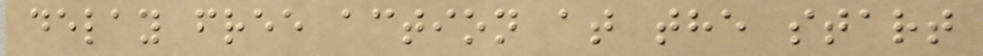delay free action at the start
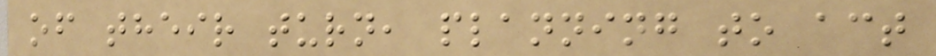of their turn, planning to act
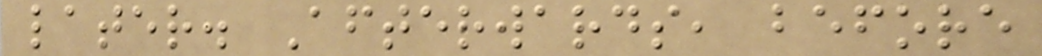later. Afterwards, before
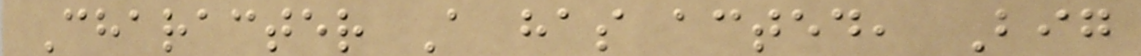Character A has acted, Big
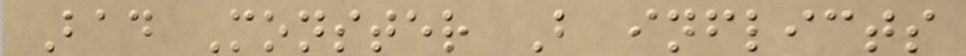Bad Monster B inflicts
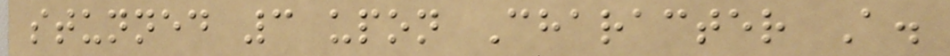stunned 3 upon Character A.
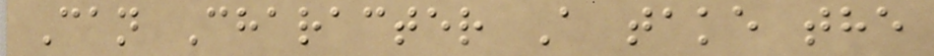Can Character A take the
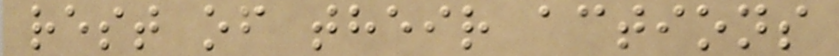rest of their actions
